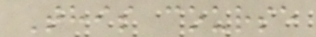This course
